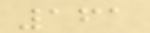161
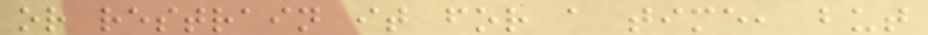or restrain it for a time, but
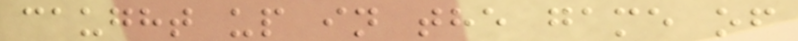caught up in the game of
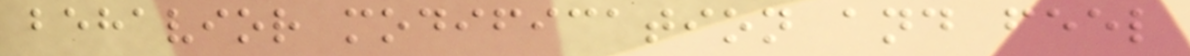behavior modification and feel
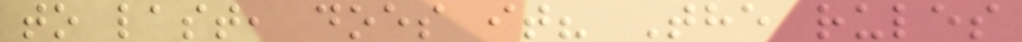to last, does it? The rules
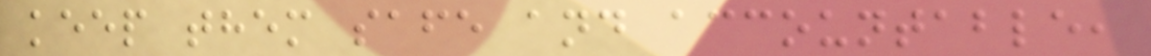keep them safe and accountable,
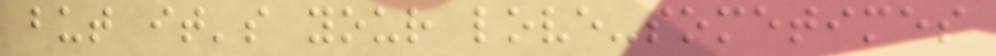but it's your love-sometimes
